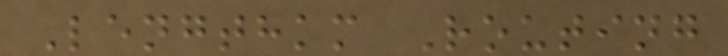Lengthkm Routing
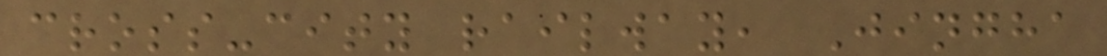cross-city railway, Jingha
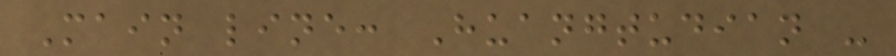Main line: Huangtudian -
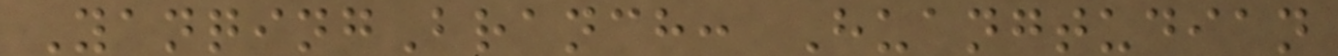YanqingBranch: Huangtudian
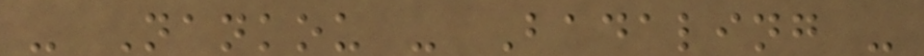- Nankou - Badaling -
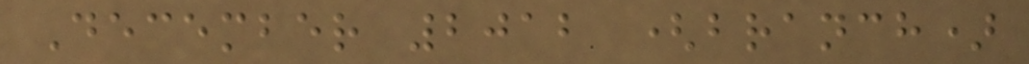December 2012 (branch)
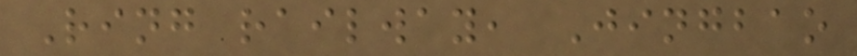Ring railway, Jingbao
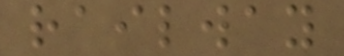railway
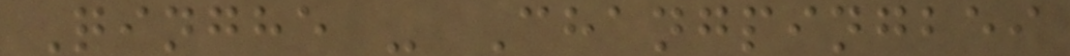Qinghe - Changpingbei
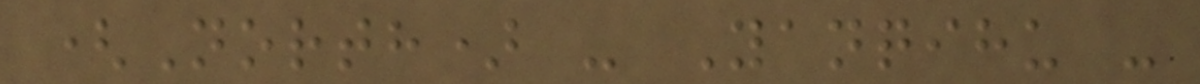(North) - Yanqihu -
